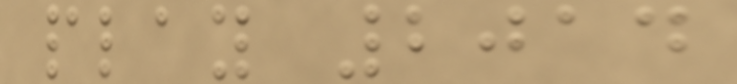play 2014
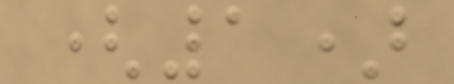(1)
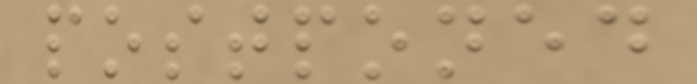postponed
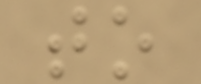to
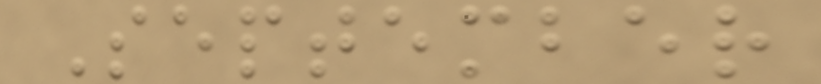September
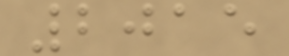2015
